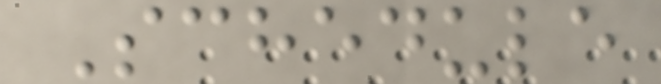Schedule
